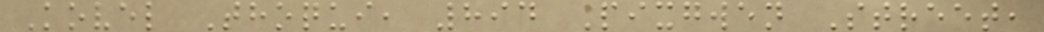Kovel Thoqui, 894 Pixgwen Street,
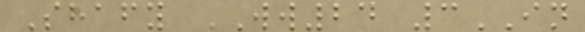Shafy WW24 3IN
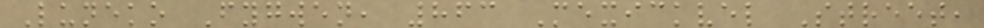Luneko Fygwen, 863 Mexickvel Street,
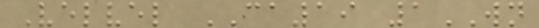Velvel CA19 1WN
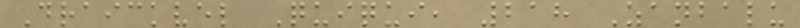Draickvel Quiqui, 218 Zanbalu
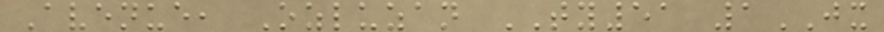Avenue, Ozluzan TY51 1JX
